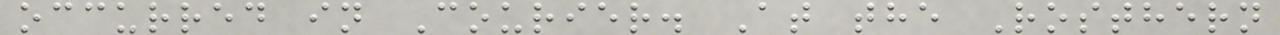occurred in Courier. At the Rosthern
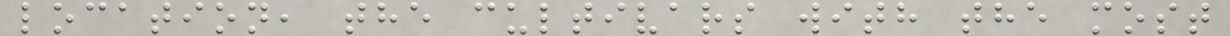location, the cultivars with the most
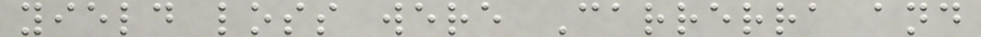yield loss were Carrerra and
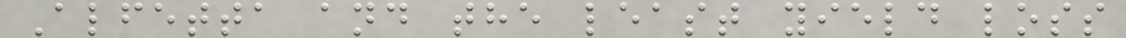Alfetta and the least yield loss
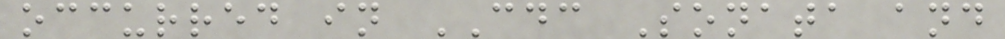occurred in CDC Sonata and
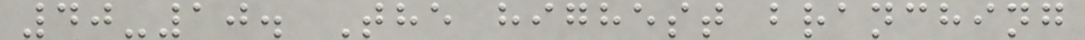40-10. The highest branching
